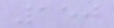150
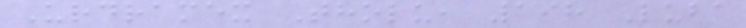Urdramex Tholu, 198 Luba
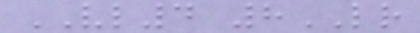VL4 8LR
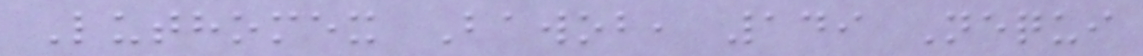Luthomex Bawob, 149 Nequi
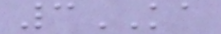3KA
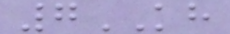7KH
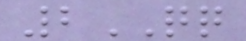2QQ
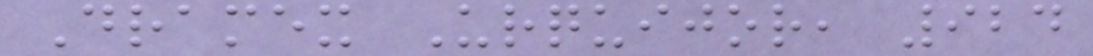Dramex Urquijor, 924
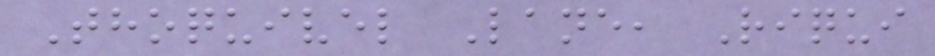Thoquivel Lane, Riqui
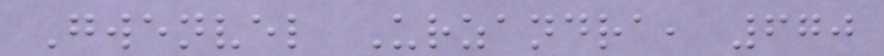Gwenvel Urzandra, 670
